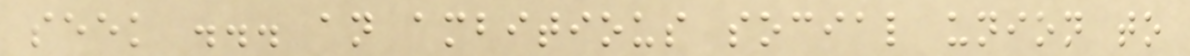seek ... an ambitious social union to
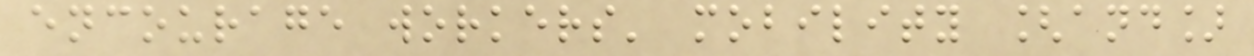encourage workers' mobility [and]
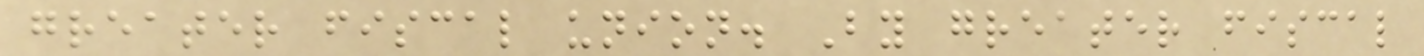greater fiscal union. By greater fiscal
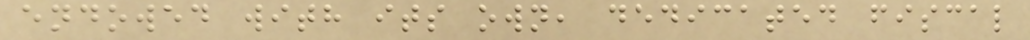endowed with its own, dedicated fiscal
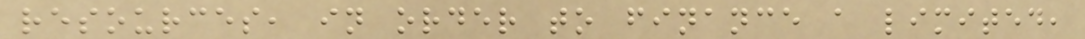resources, in order to finance a limited,
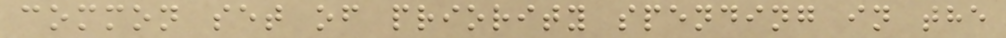common set of priority spending in the
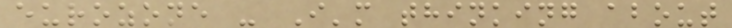eurozone - I'm thinking about
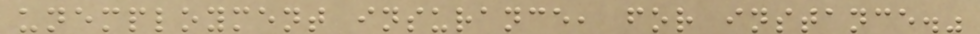unemployment insurance, for instance."
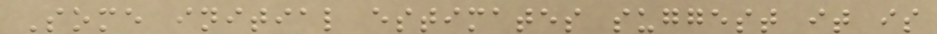Some initial estimates suggest it is
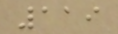119
